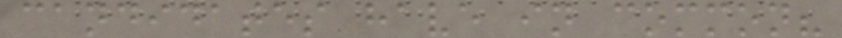candidates have in common?
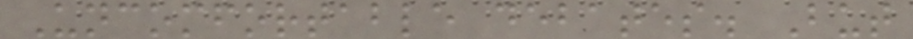Uncomfortable debates. But
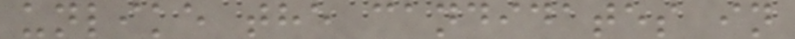unlike the candidates in
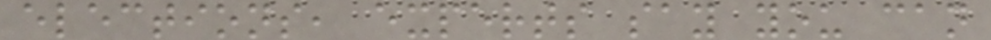elections, experts say you can
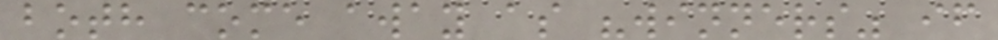both come away as "winners" if
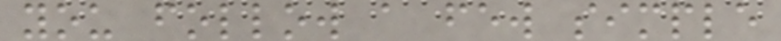you follow a few simple
